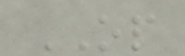OP
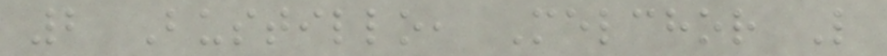2 Bustillo, Melchor L
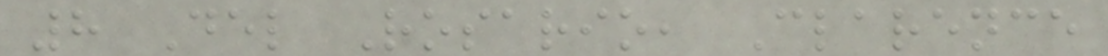8 Del Rosario, Clarence
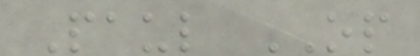Paul OP
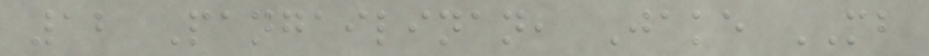12 Pangailinan, Jake MB
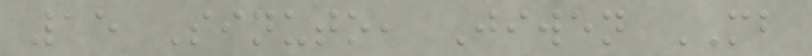15 Sinuto, Jiwen MB
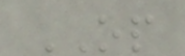OP
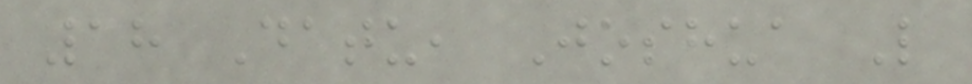18 Datu, Joshua L
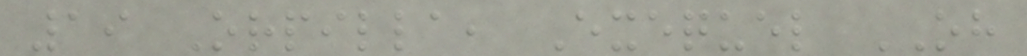19 Orpilla, Exequel OH
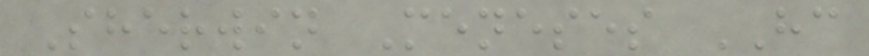Sherwin Meneses HC
